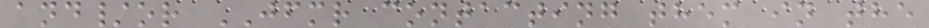and/or JFMR contacting them in the
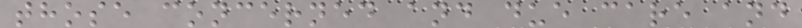those concerned and due care and
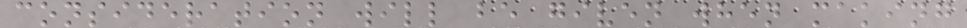consideration will be given when making
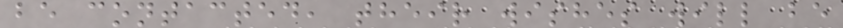be contacted, their wishes will be
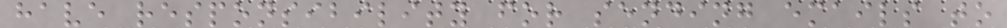have responsibility for sending emails to
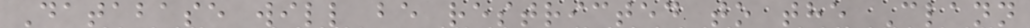Database will be restricted to the Clann
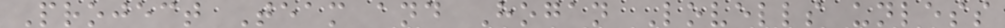Project Team and Hogan Lovells unless
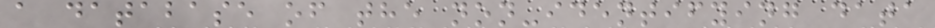a database of the non-identifying data
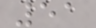51
